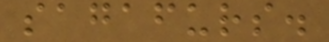sagafurs.
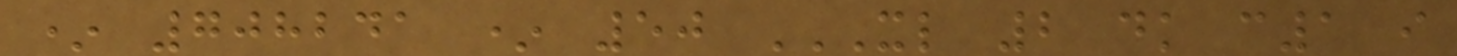* 708241 * 50 XL 2 DK C1 I
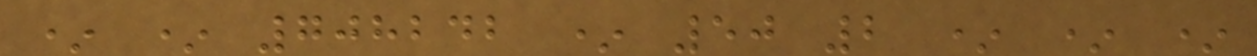* * 708242 * 50 2 * * *
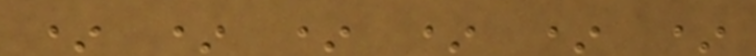* * * * * *
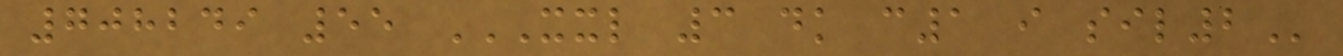708249 55 XXL 3 DK C1 I SIL2
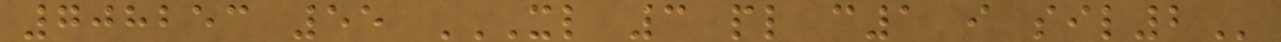708253 55 XL 3 PL C1 I SIL2
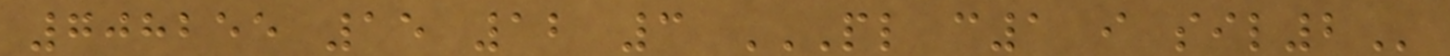708255 15 12 3 PL C1 I SIL2
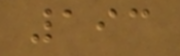193
